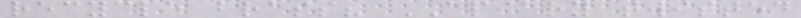recycle brass? APIARY twisted
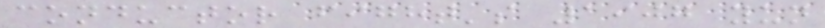conductor fight's 1907 yun
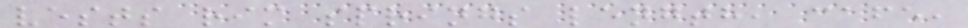vests rim springs length, cafe,
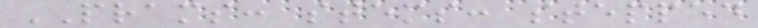PRAMS: stems: stepped
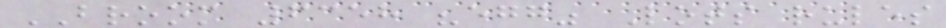BROOM 6358 "egg" Lots rules
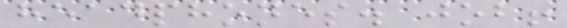headphones. job!
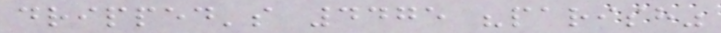dripped's 4475 "parish"
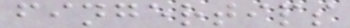fingertips
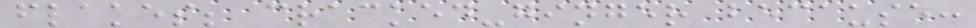flakes; cracked-ginger because:
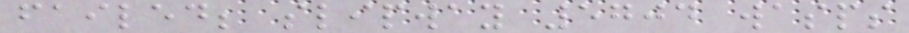failed; slipway 5704 wasps
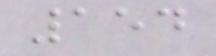154
